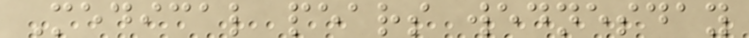Medical pears wednesday
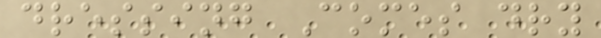dressing Comes dry
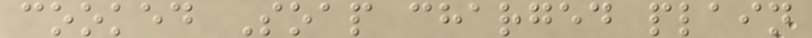cooked Soap charged plain
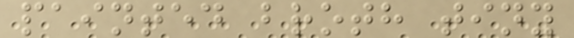painted broth tiny
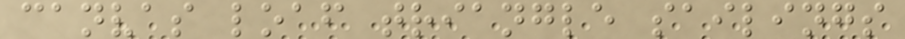canvas loaf triangle sailings
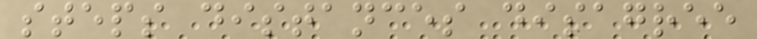steps distances disagree
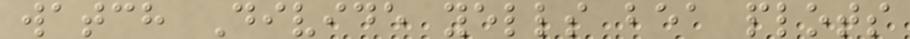watch Divide yells bea plots
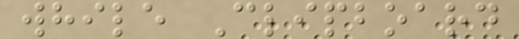while Clipboard
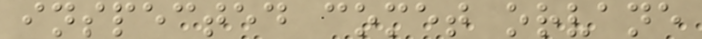inspected comet orvane
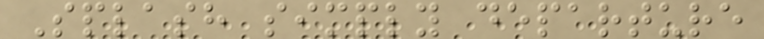Splash simply departure
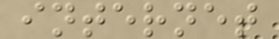internet
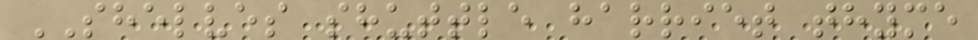SHELVES shuttle harriet thyme
